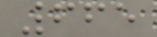665
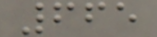665
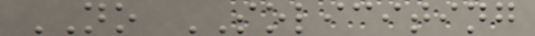NO SOLICITING
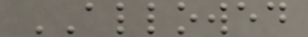ALLOWED
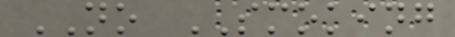NO SMOKING
